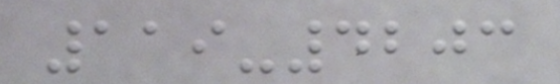119-4203
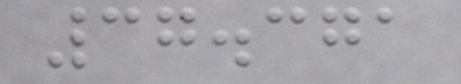37.371
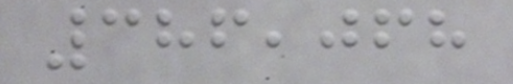386,068
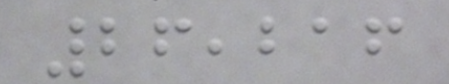26,216
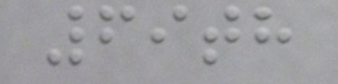69th
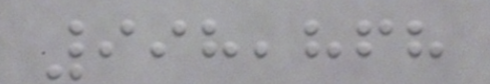998,868
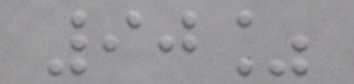90%
